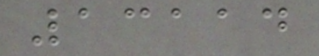13114
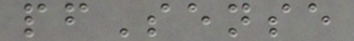pfSense
